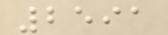2591
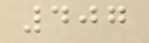407
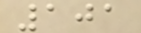101
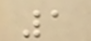1
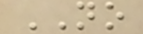NO
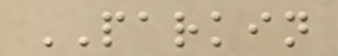PARKIN
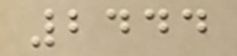2444
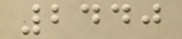2440
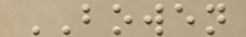BOWEN
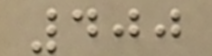400
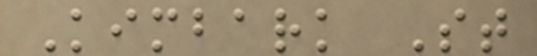Kimbark St
